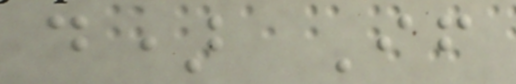d) If
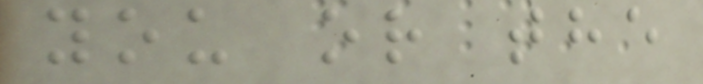you or the
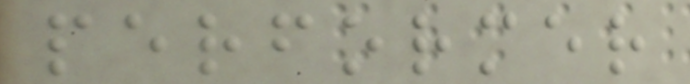performer
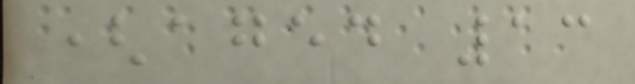(aged 13
